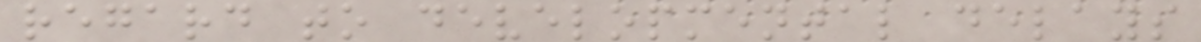regard to developmental delays
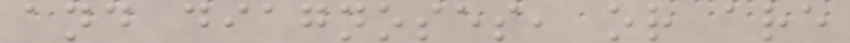and diagnoses, or are
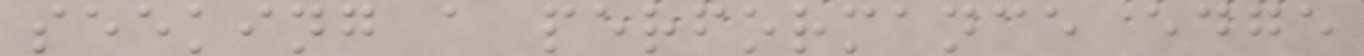seeking a performance edge
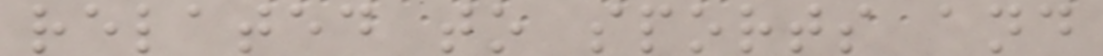related to sports and
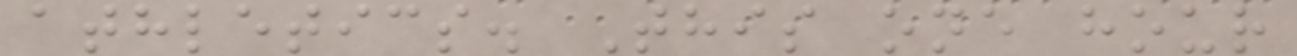athletics. This one hour
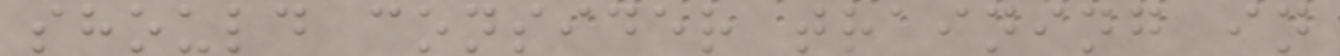should consider training in
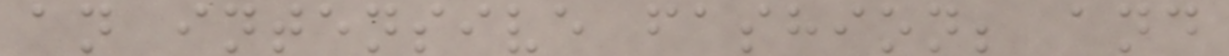an intensive fashion; and
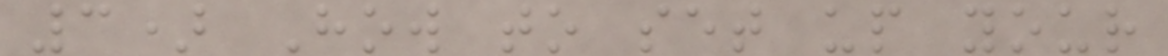3) How to set up your
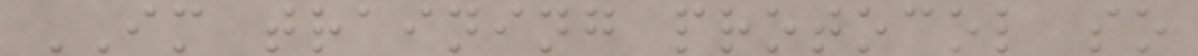IM training protocol so
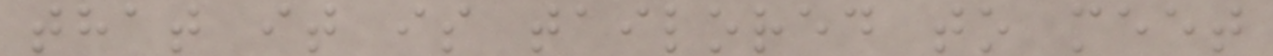that it is tailored to meet
